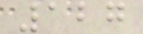127
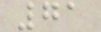71
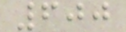600
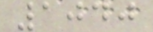1040
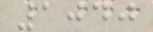1040
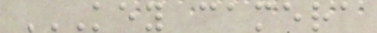KEY CAMERA
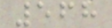568
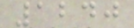1240
